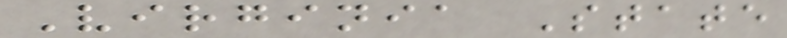Virginia State
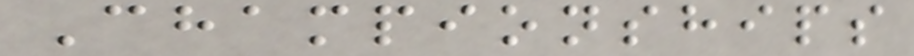Championships
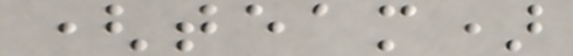(team)
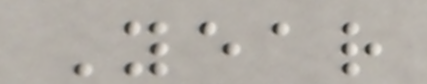Year
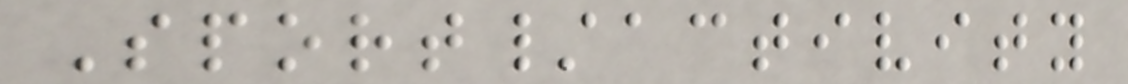Sport/activity
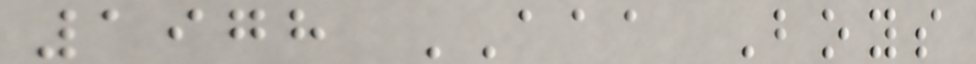1978 AAA Boys
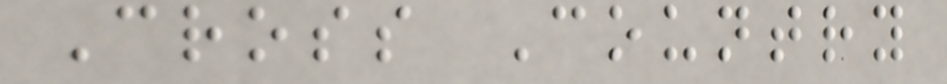Cross Country
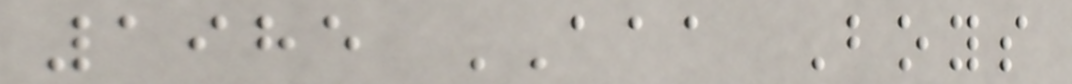1985 AAA Boys
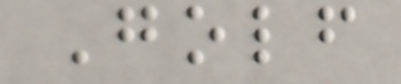Golf
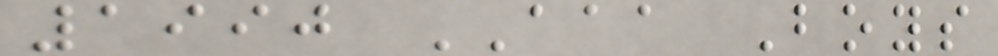1990 AAA Boys
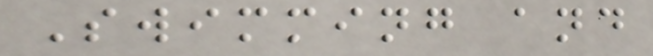Swimming and
